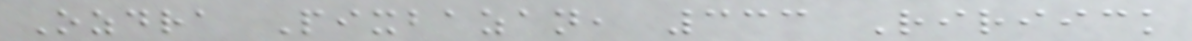Ozdra Pixbazan, 333 Ririick
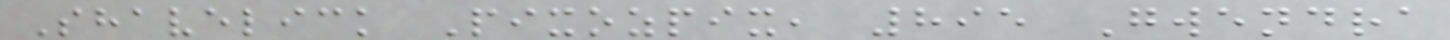Shavelick Pixozpix, 895 Gwendra
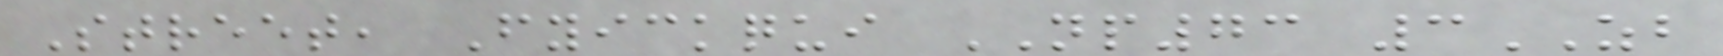Street, Fyickqui NP73 3ZB
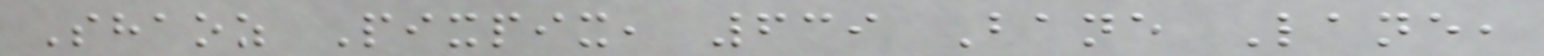Shaoz Pixpix, 639 Bane Lane,
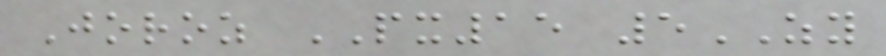Joroz PX15 5ZY
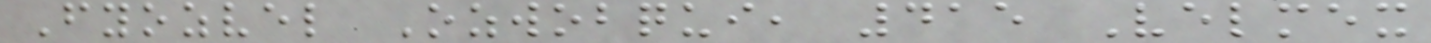Fyozvel Ozwobqui, 415 Velmex
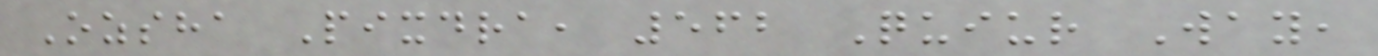Ozsha Pixdra, 562 Quiur Way,
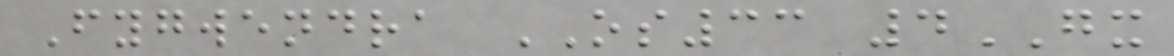Fygwendra OS33 4GX
